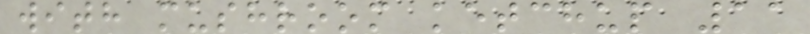with mushroom ketchup 11
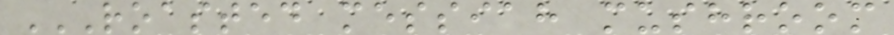ROASTED MESSIAH MUSHROOM
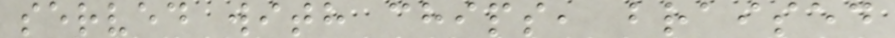served with chips, braised
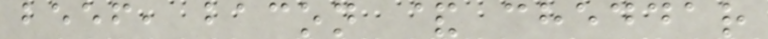beef, bacon & cheddar
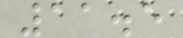11.5
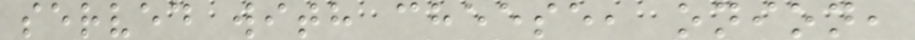served with cheese, onion,
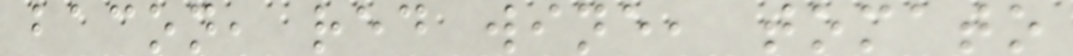bacon, red wine, tomato
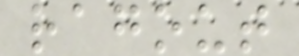ragout
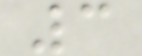3
